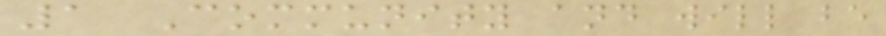1 Community and will be
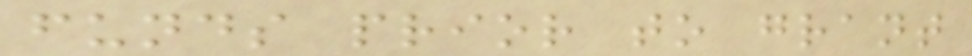funds prior to grant
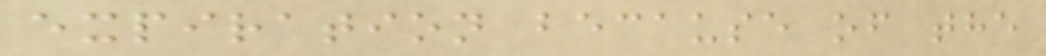expiration because of the
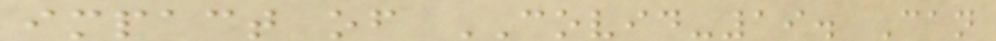impact of COVID-19. Can
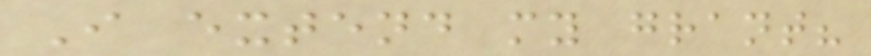I extend my grant?
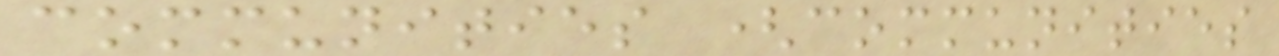communities (communities
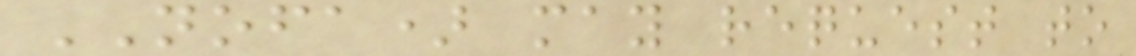NOFA) may request to
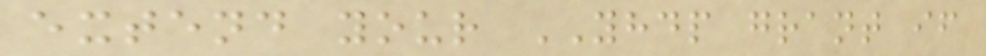extend your YHDP grant if
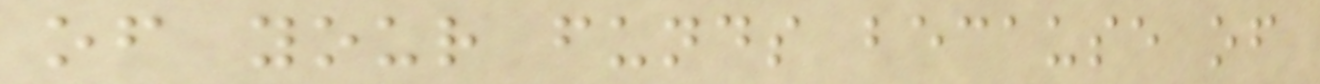of your funds because of
